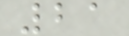21
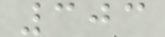303
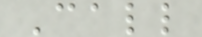Call
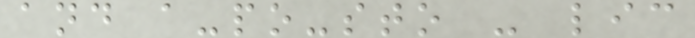and a-po-sto - lic
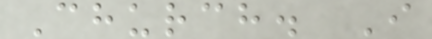Church. I
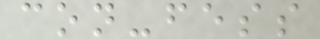con-fess
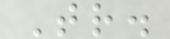Tr.
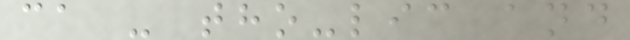ca - tho-lic and
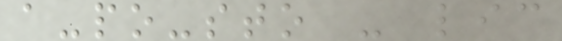a-po-sto - lic
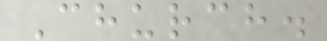Church.
